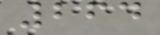264
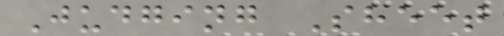Judging Sheet
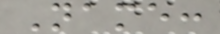Name:
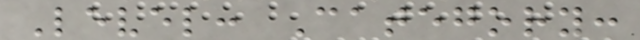Level: Category:
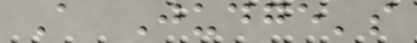A Judge's
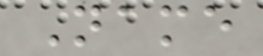Name
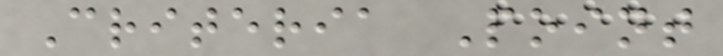Criteria Point
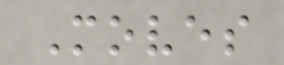Moves
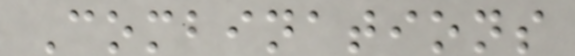Combinations
